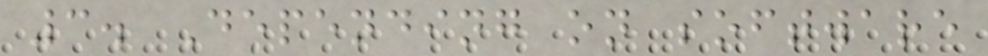3. Depending on software
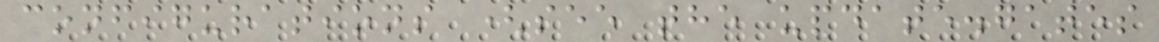configurations (see the update.gates
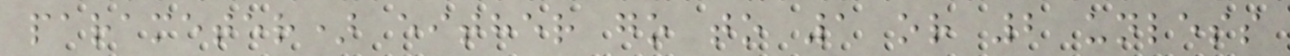parameter) either go to 1 or 2 unless
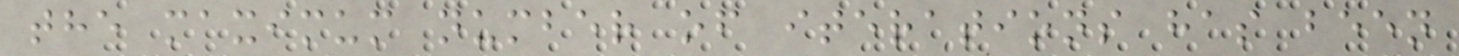the maximum number of iterations has been
